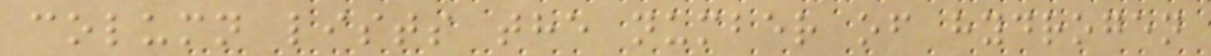column lists the number of hydrogen
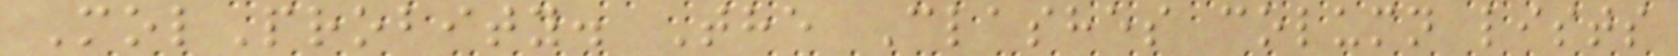MolProbity. The Clashes column lists
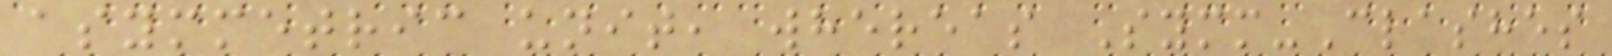asymmetric unit, whereas Symm-Clashes
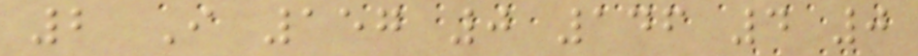2 I 157 0 146 4 0
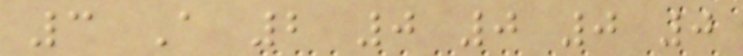3 A 2 0 0 0 0
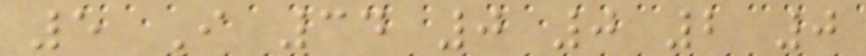5 I 34 0 0 2 0
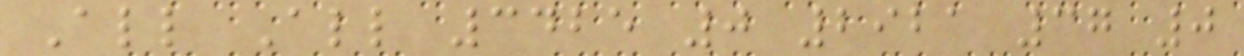All All 3425 0 2921 37 0
